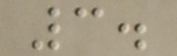3.
